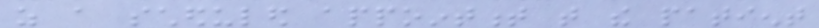as a scheduled appointment that the patient
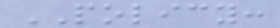POLICY:
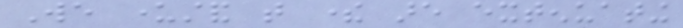We understand that there are extenuating
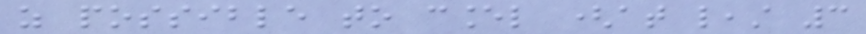as possible to cancel (at least 3
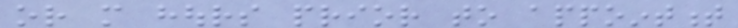or more hours prior to appointment
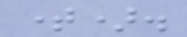time).
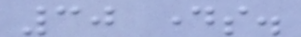30 days.
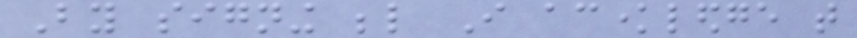By signing below I acknowledge that
